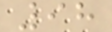98
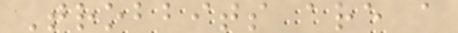Trobbits are a
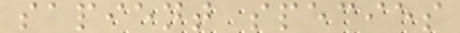sapient species
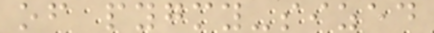of pygmy-sized
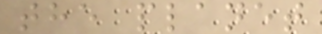the planet
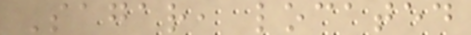Sagar, located
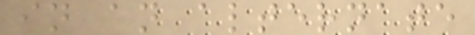in an alternate
